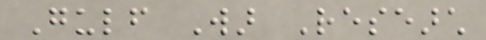Gulf War Research
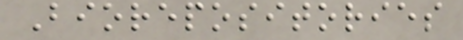Biorepositories
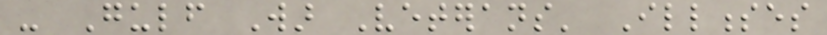- Gulf War Veterans' Illnesses
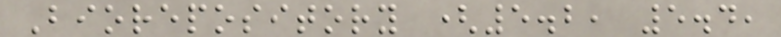Biorepository (5.2, 5.4,
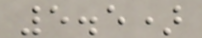5.5)
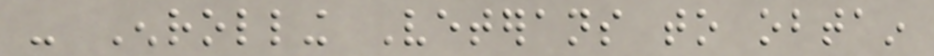- Enrolling Veterans to obtain
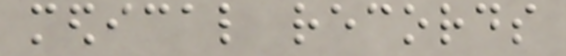medical records
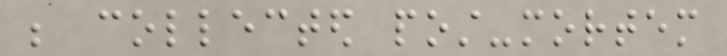be collected post-mortem
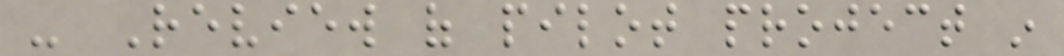- Review of pilot project in
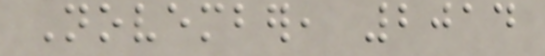November, 2014
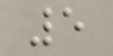5
